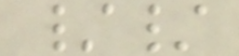//
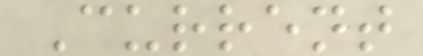Current
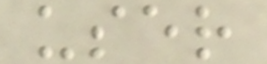user
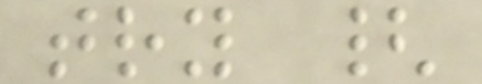try {
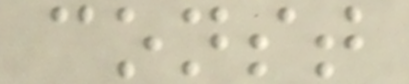const
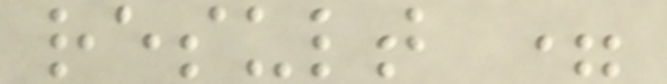result =
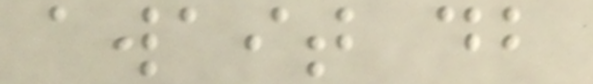await db
